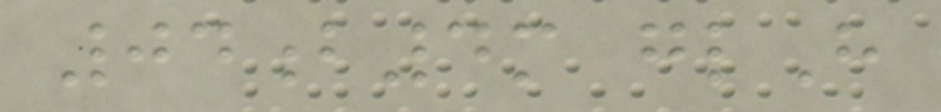04b4m glH
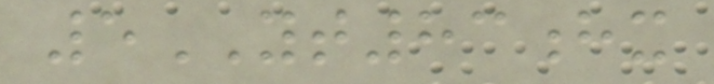5YT83hx
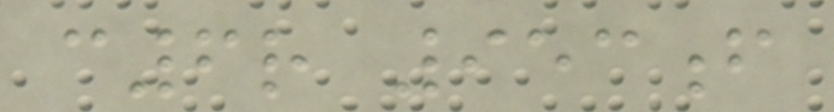c6r 953f
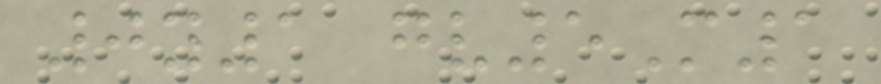0y1 gv5M1
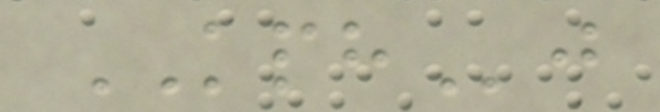KPHj
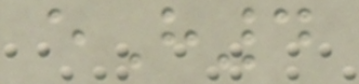eH4
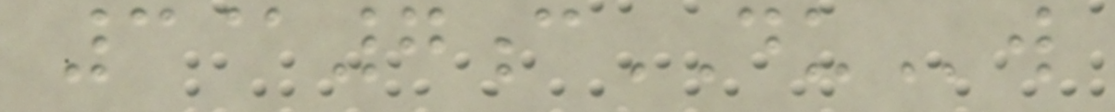3@7cDUw
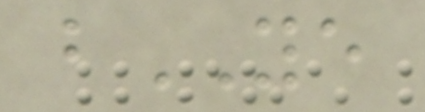bYE
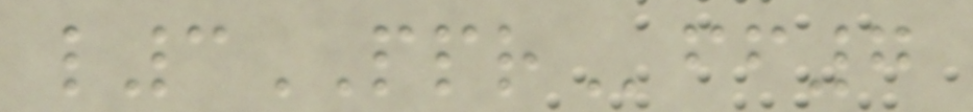l3PPRff7
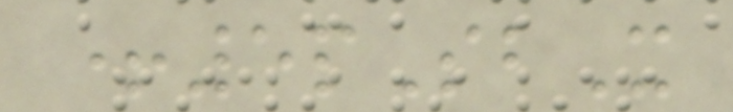+5pSbX
